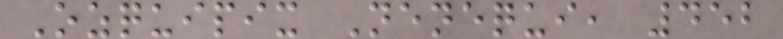Ozquipix Nenequi, 452
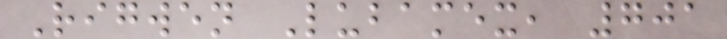Rigwen Lubamex, 701
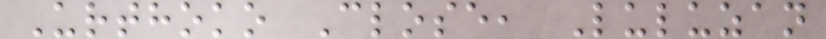Urthoko Close, Luluzan
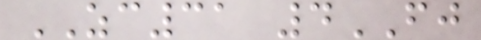ZC31 4FJ
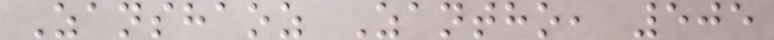Zanshaoz Zantho, 505
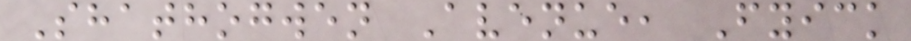Shathogwen Avenue, Fyick
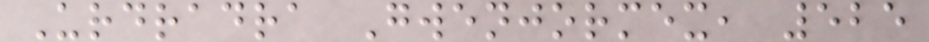Urdradra Gwenjormex, 525
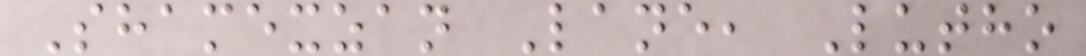Shamexzan Lane, Lutho
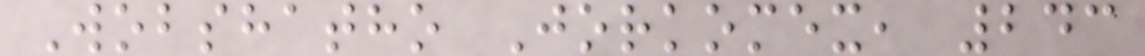Wobshatho Jorkomex, 243
